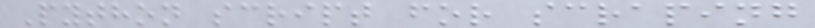Python script for scraping
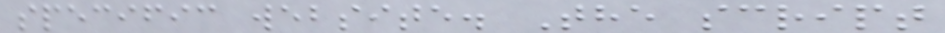specific website. The script
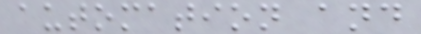automation and
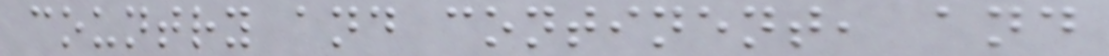country and continent, and
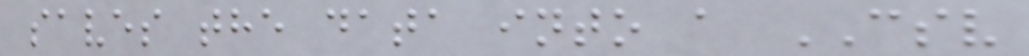saves the data into a CSV
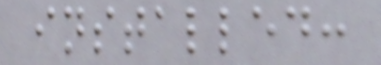installed:
